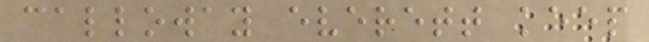calloway everett keep
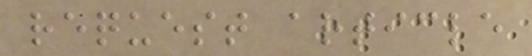request article
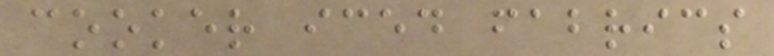cooker iced fabrics
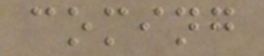coming
